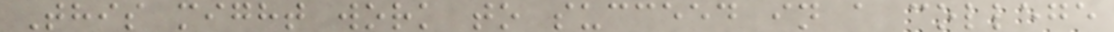This might work to succeed in a college
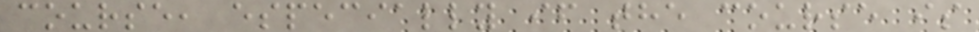course, especially if the course is
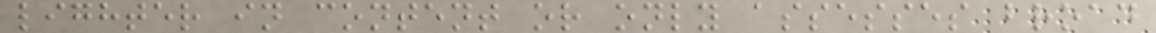lighter in content or only assesses broad
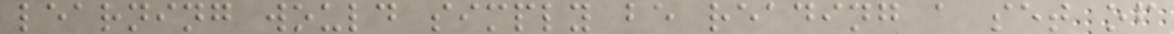learning would simply be reading a set of
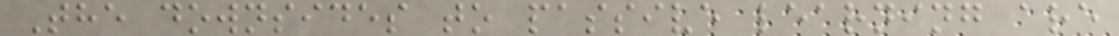The downsides to passive learning are
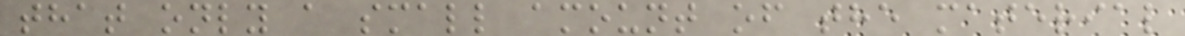that only a small amount of the material
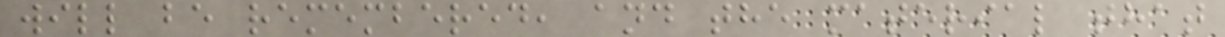will be remembered, and the material that
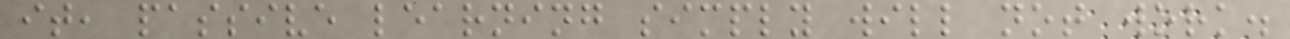it, passive learning simply will not work.
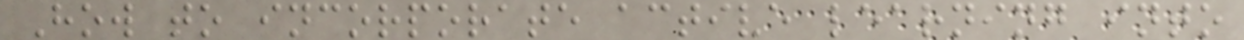How to incorporate active learning into
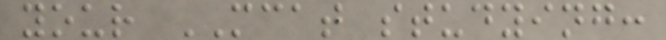your MCAT studying:
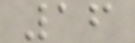16
